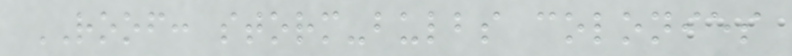ROOF: storm-bulbs colonies
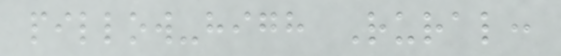pillow-high Rural:
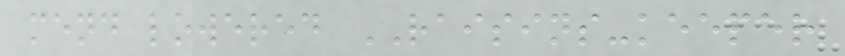mend lowered RAISINS-keeper
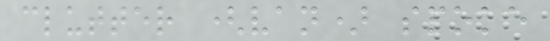clutter (van) spoke
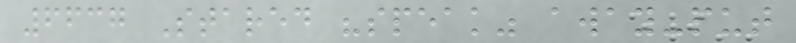6637 Stared "speak" away-put
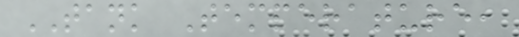TANK Temperature,
